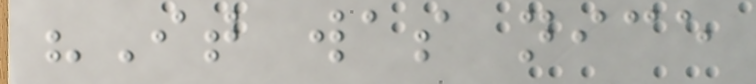"It was nice
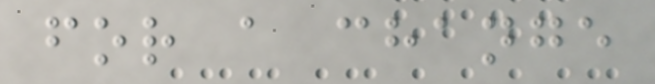for a change
